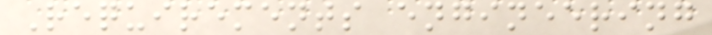Requirements engineering
